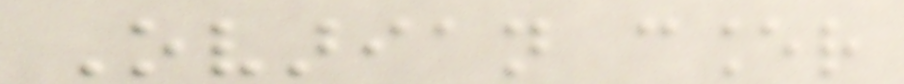Ovarian cancer
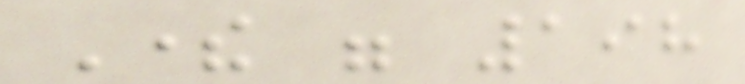There were 198
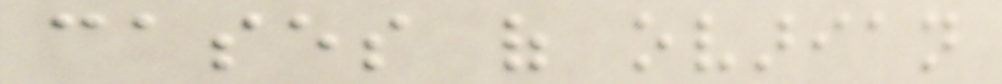cases of ovarian
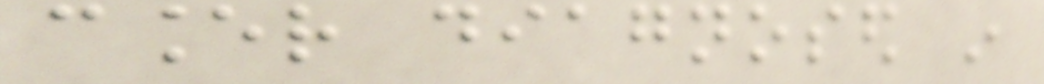cancer diagnosed in
